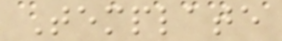Template
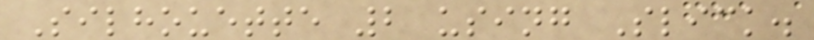Silhouette 2 using Slick.
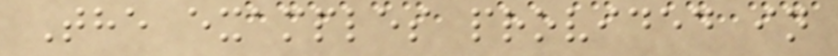The examples provided in
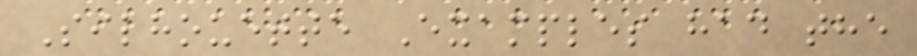Silhouette Examples had the
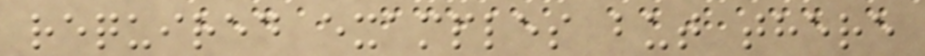required examples but there
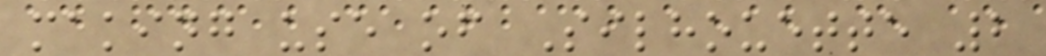making use of Silhouette 2
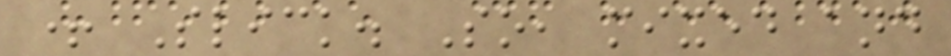+ Slick. So, mixed and
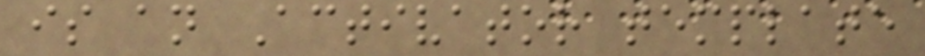is an Activator template
